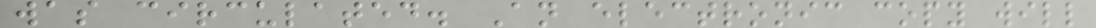was circulated. An electronic copy will
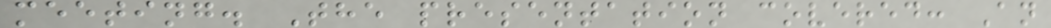meeting. The presentation covered: An
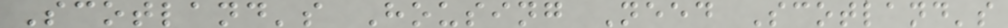Scotland's Housing Need Scotland's
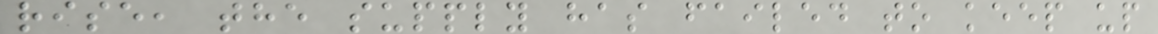rise, the supply has failed to keep up
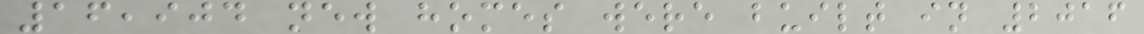16,904 new homes were built in 2016
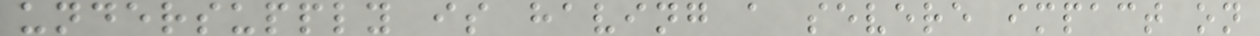undersupply is having a severe impact on
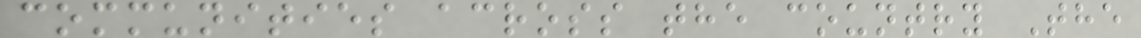communities across the country The
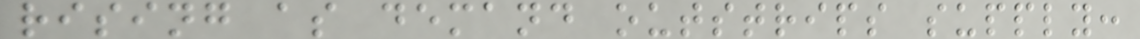rising as demand outstrips supply:
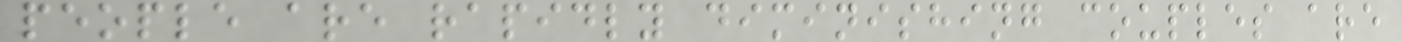people are rapidly diminishing couples are
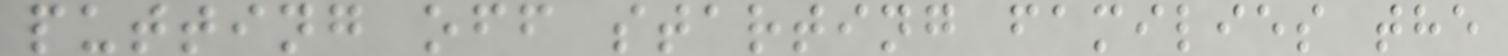putting off starting families the
